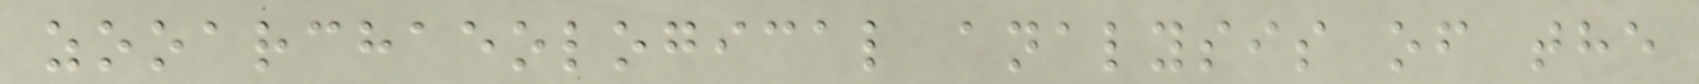zooarchaeological analysis of the
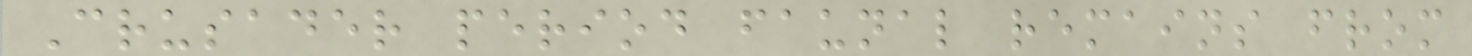Crusader period faunal remains from
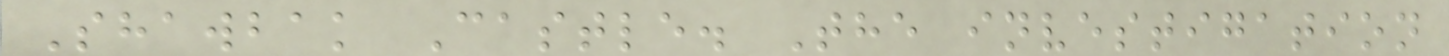Shawbak Castle. The investigation
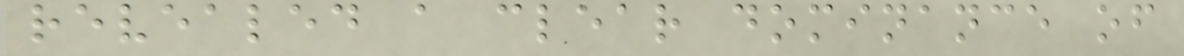revealed a clear dominance of
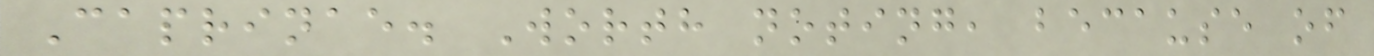Caprinae. Worth noting, because of
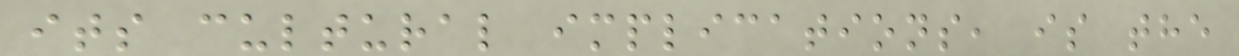its cultural implications, is the
